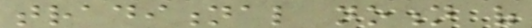traditional notion of
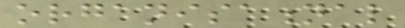organisational
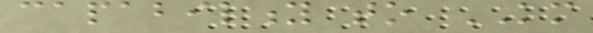capability to KM
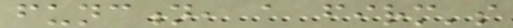function, a firm's
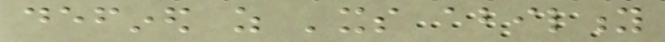defined as 'its ability
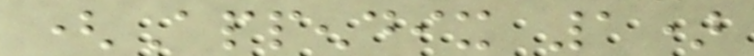(Appendix 1)
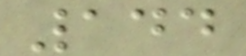144
